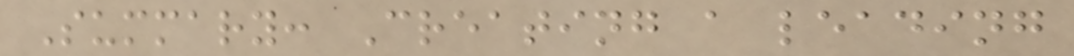Summary: Creating a leading
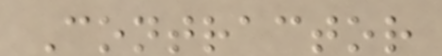Contractor
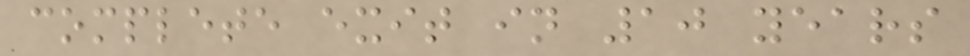complete exit in 10 years
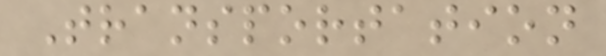Transportation
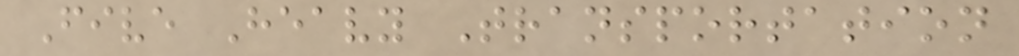Five Heavy Transportation
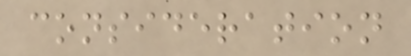consideration
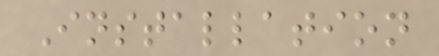Installation
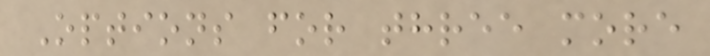Options for three more
